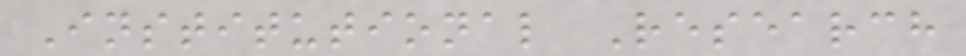Institutional Research
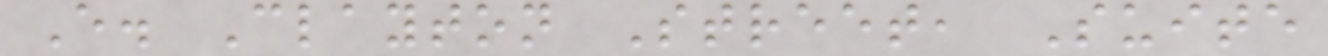E. Clayton Street, Suite
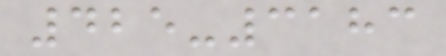425-3183
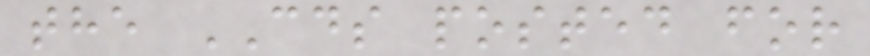the CDS posted for
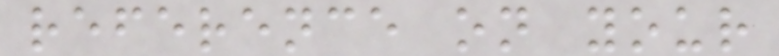reference on your
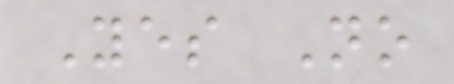Yes No
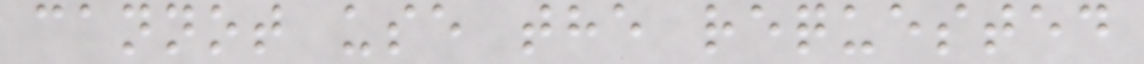cannot use the requested
